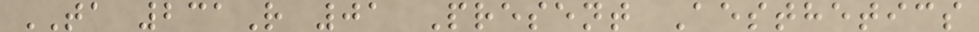TA 231R 01 Present Aesthetics
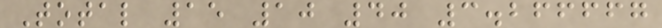Total 15 10 40 3.266667
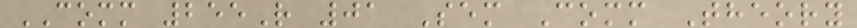COMM 255R 01 Sem Comm Theory
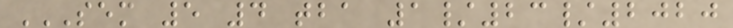SEM 5 4 TBA 1/23/2020
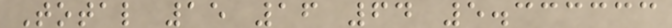Total 15 16 64 5.333333
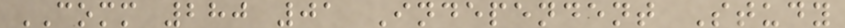COMM 280 01 Independent Study
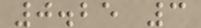0.25 3
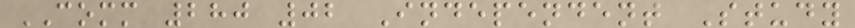COMM 280 02 Independent Study
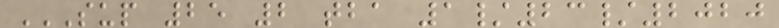SUP 25 2 TBA 1/23/2020
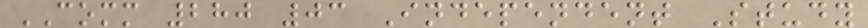COMM 280 03 Independent Study
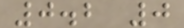0.2 0
